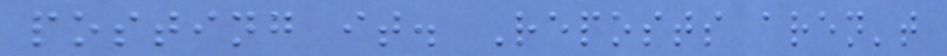posting it. Reposts aren't
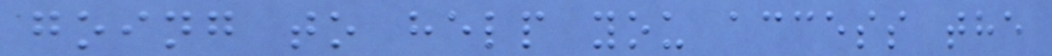going to help you access the
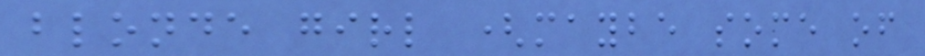blonde girl (maybe some of
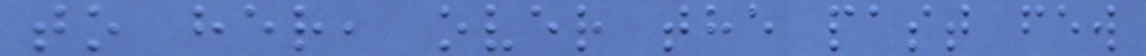to her, over the past few
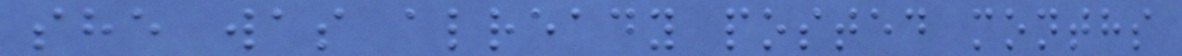she was already posted months
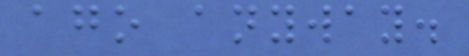ago anyway.
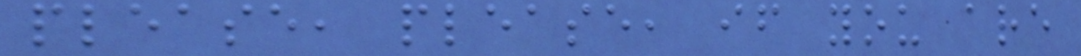please, please, if you are
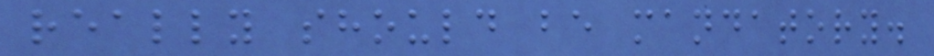really should be mandatory.
